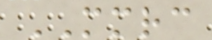MMRC
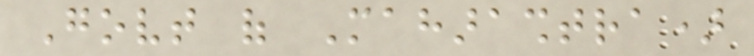Govt of Maharashtra)
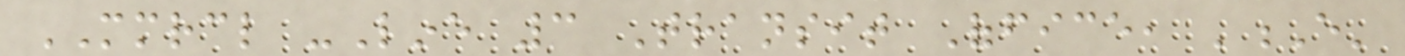MMRCL -Line 3 Transit Office, 'E'
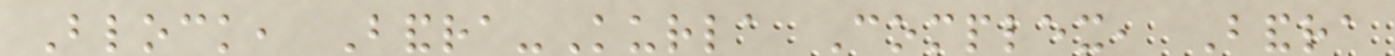Block, Bandra-Kurla Complex, Bandra
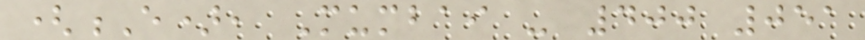(E), Mumbai - 400 051
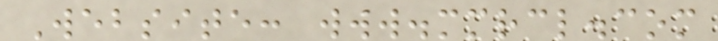Website: www.mmrcl.com
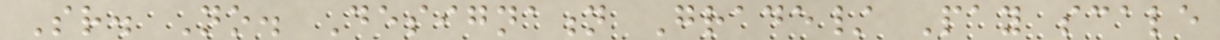Sr. No. Designation Grade/ Pay scale
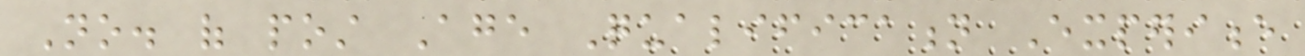No. of post Age Qualification Experience
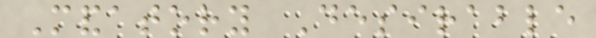Mandatory Desirable
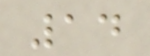14
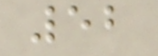52
